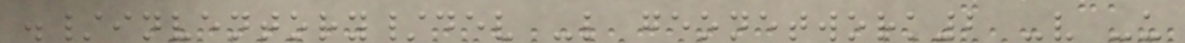./inventory/dev -l geonetwork2 -v -u
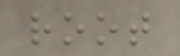root
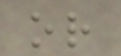or
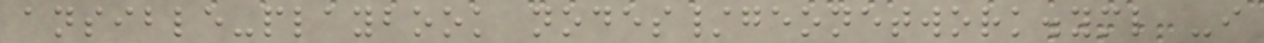ansible-playbook nodes/geonetwork.yml -i
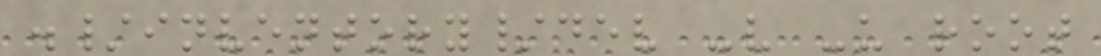./inventory/dev -v -u root
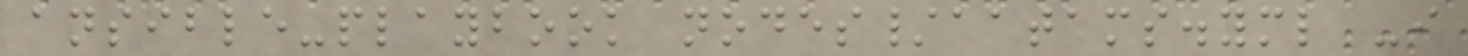ansible-playbook nodes/aatams.yml -i
